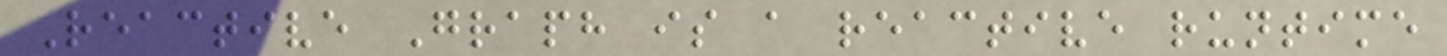Reactive Graph is a reactive runtime
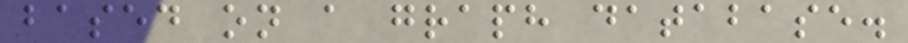based on a graph database.
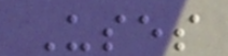Uses
